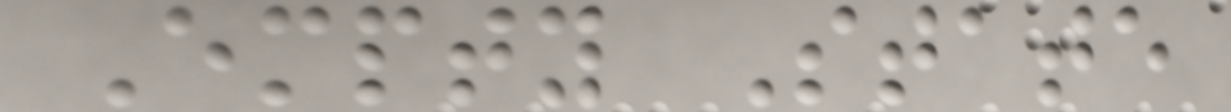Empty State
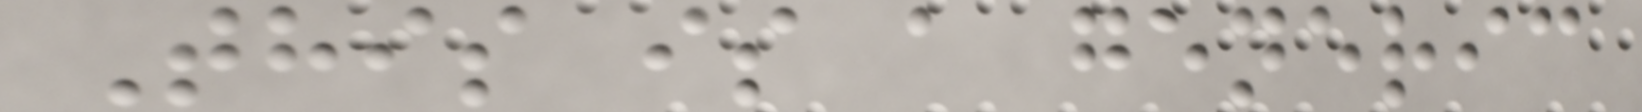This is a generic
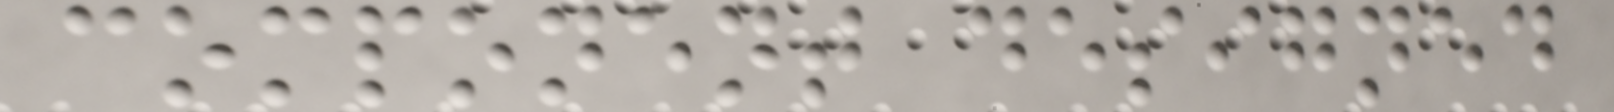component designed
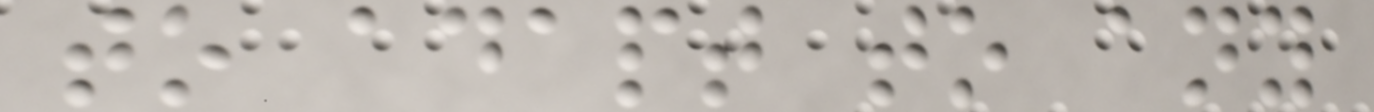to adapt to any
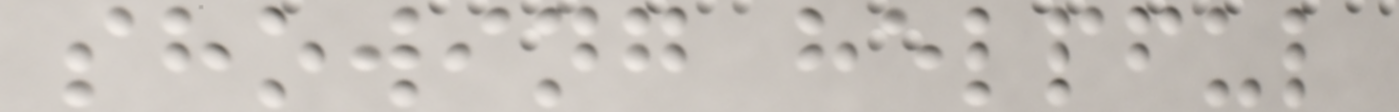showing helpful
